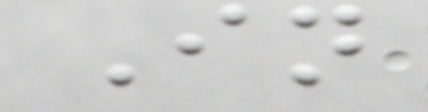In
